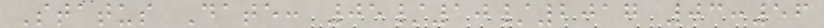Status Date: 05/10/2017 03:56
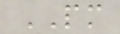PM
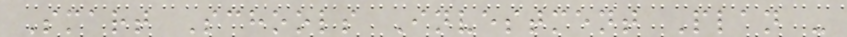Smart Schools Investment Plan -
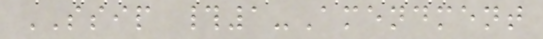SSIP #1-Amendment
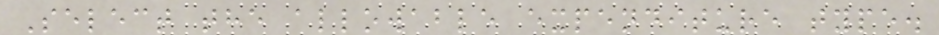Select the allowable expenditure type.
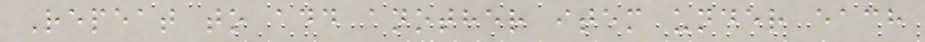Repeat to add another item under each
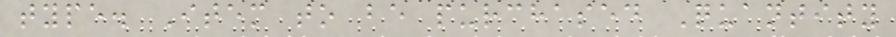type. Item to be purchased Quantity
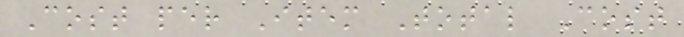Cost per Item Total Cost
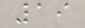19
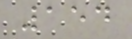154
